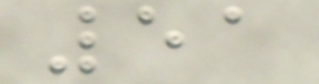51
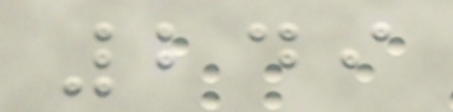249
